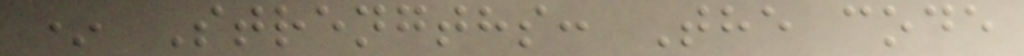* Strengths: The code
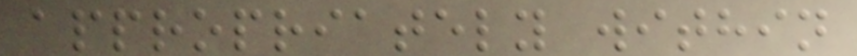appropriately within
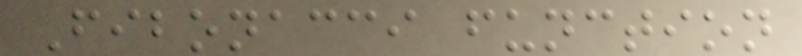Fibonacci function
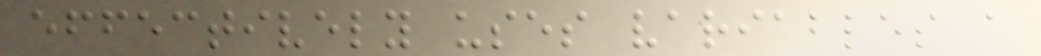effectively uses variables a
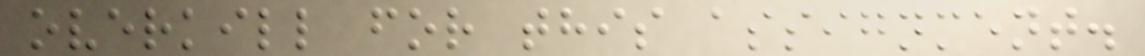overkill for this assignment.
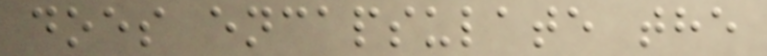does encapsulate the
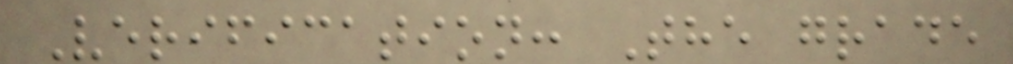Verification: The grade
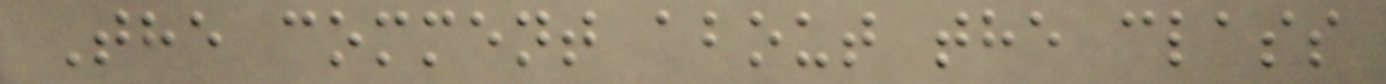The comment about the class
